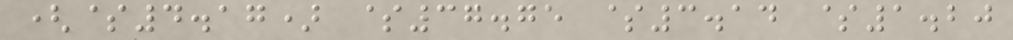($4.17) $37.75 $3.14 $1.20
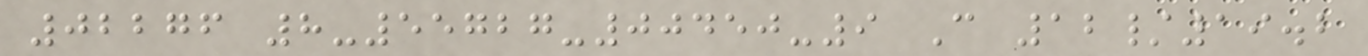02276 8-55727-00450-9 C 12/19.2
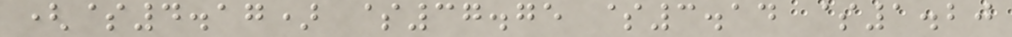($4.17) $37.75 $3.14 $1.20
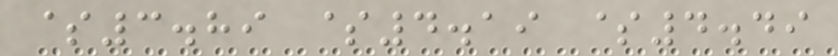$3.89 $4.19 $4.49
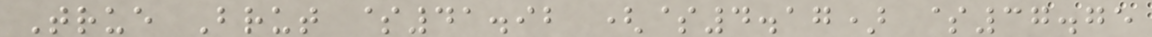True Brut $41.92 ($4.17) $37.75
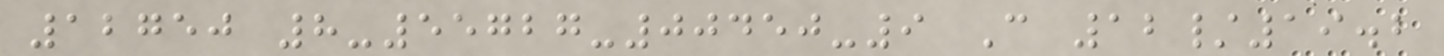12750 8-55727-00450-9 C 12/19.2
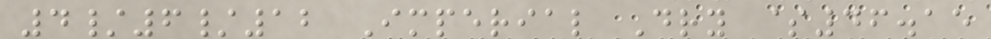4/6/12 Imperial Dry $46.15
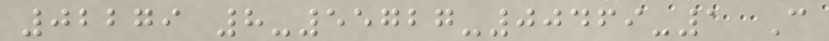02279 8-55727-00469-1 C
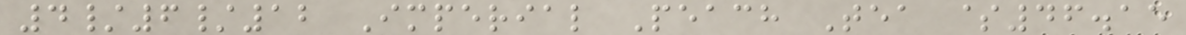4/6/12 Imperial Peach Tea $46.15
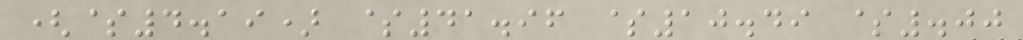($4.19) $41.96 $10.49 $.00
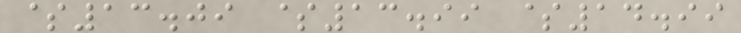$13.09 $13.99 $14.99
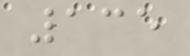135
